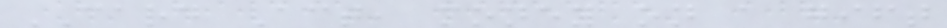CARD Act, money on a gift
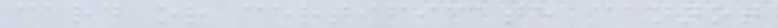card or certificate cannot
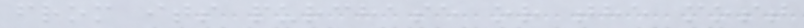from its purchase or the most
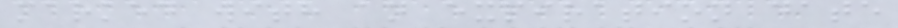marked with an expiration date
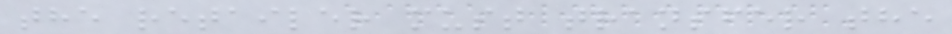the retailer must transfer the
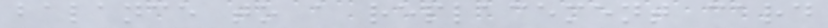balance to a replacement card
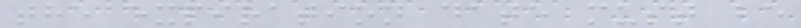the expiration date must be
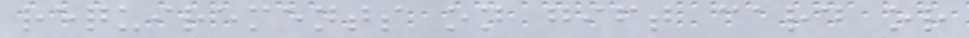requirements on gift card or
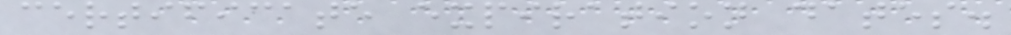certificate expiration dates.
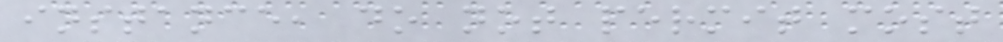instance, do not permit most
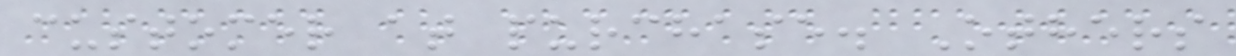customer at purchase. Others
